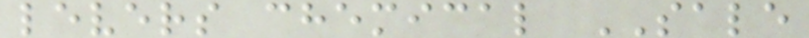levers chemical SALE
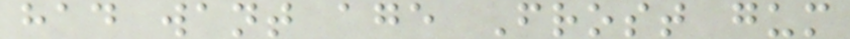had want age Frost gum
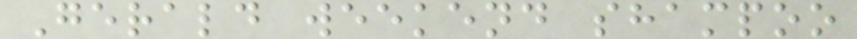Gerald weekend shampoo
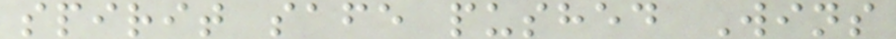spirit safe pushed Wins
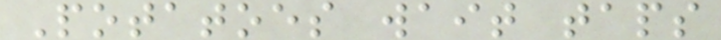Potatoes wait taps
